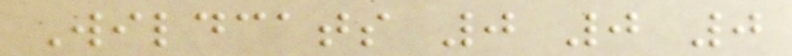Wildcats 0 0 0
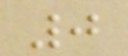0
